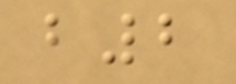b2
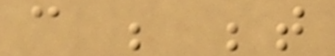can be between
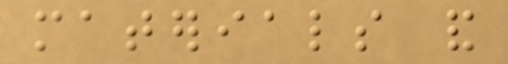materials and
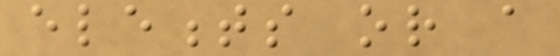elements or a
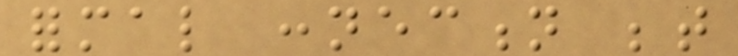formal connection between
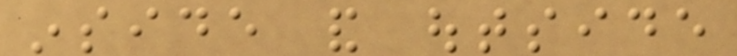inside and outside
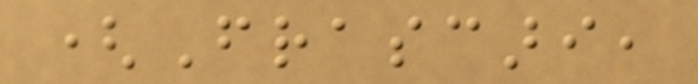(Frascari,
